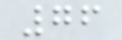76
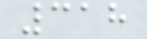318
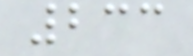233
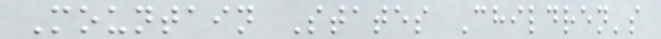Mountain States Children's
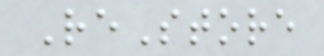ReStore
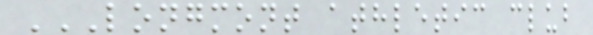LONGMONT ATHLETIC CLUB
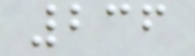236
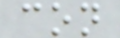con
